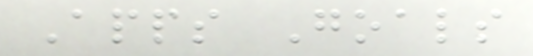Apps Goals
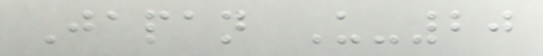Japan U-20
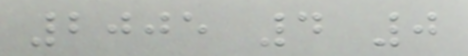2005 4 0
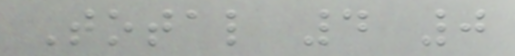Total 4 0
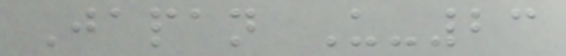Japan U-23
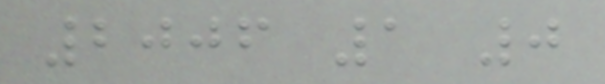2006 1 0
